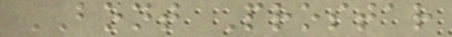BONT Prostar
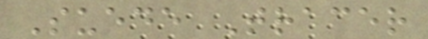Suede Tracer
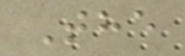The
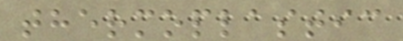thermoplastic
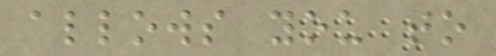allows you to
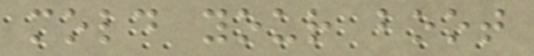mold your boot
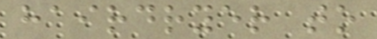hairdryer to
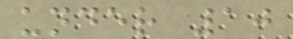under 10
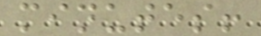minutes!
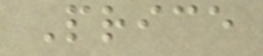Price
